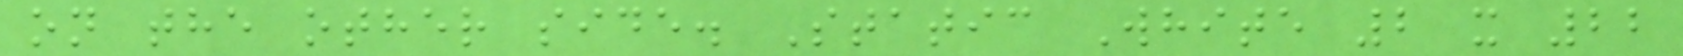on the other side. Static White 2 x 22
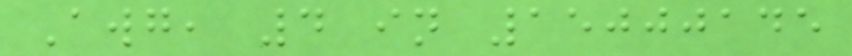Awg, 4 in 15000145
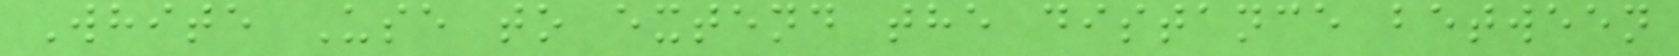White Use to extend the distance between
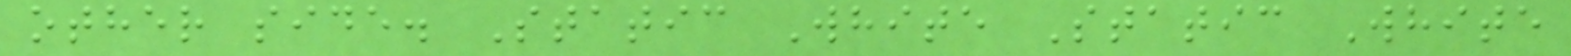other side. Static White Static White
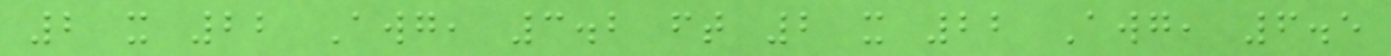2 x 22 Awg, 3.2 ft 2 x 22 Awg, 6.5
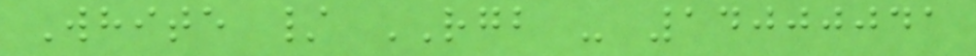White / RGB - 14000041
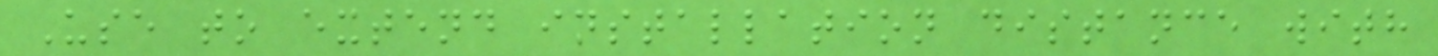Use to extend installation distance with
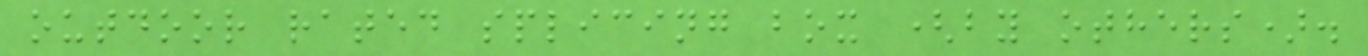outdoor rated splicing box (by others).
